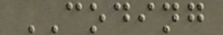CODING
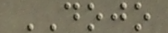DOJO
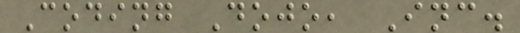Coding Dojo, Inc.
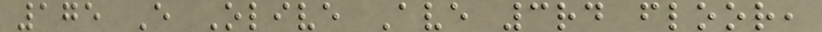175 E Olive Ave 3rd floor,
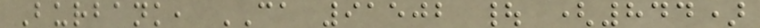Burbank, CA 91502 | (844)
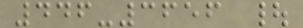446-3656 |
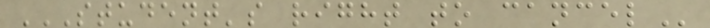STUDENT'S RIGHT TO CANCEL
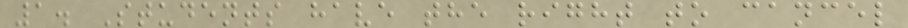1. Students have the right to cancel
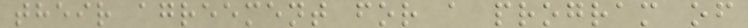their agreement for a program of
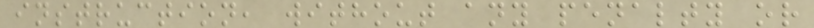instruction, without any penalty or
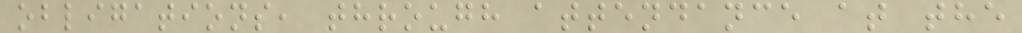obligations, through attendance at the
